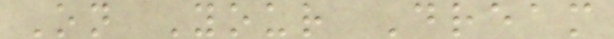On Your Dream
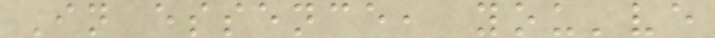In essence, you've
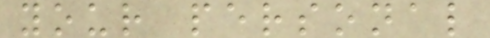your personal
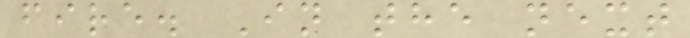fire. In the next
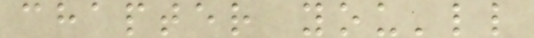chapter you'll
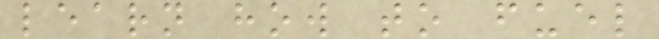learn how to fuel
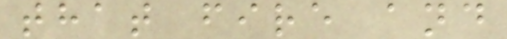that fire and
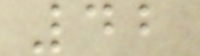42
